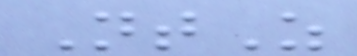NtZ
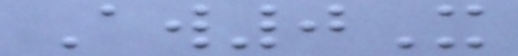Aw0X
